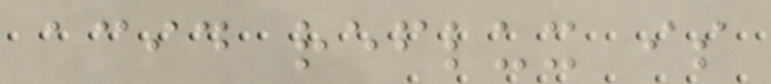acid reflux is
